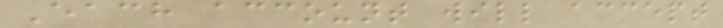Each account will accept
